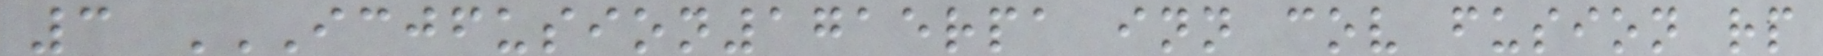3 ICJFUSION1715RPA INN COV FUSION RP
